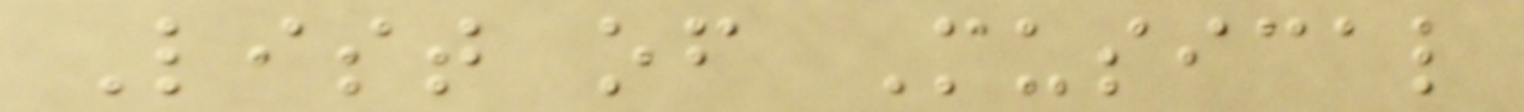List of Musical
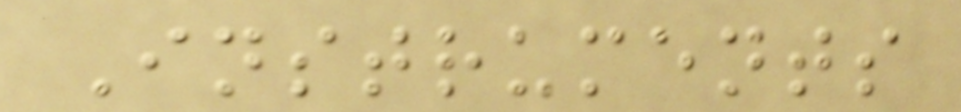Instruments
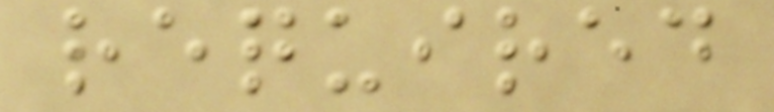required
